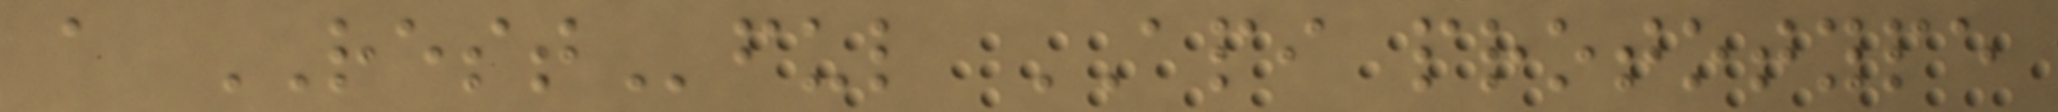a RESTful API prototype
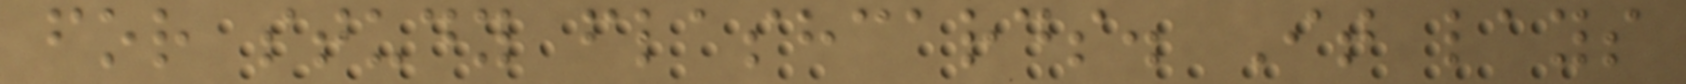for study flashcards. It lays
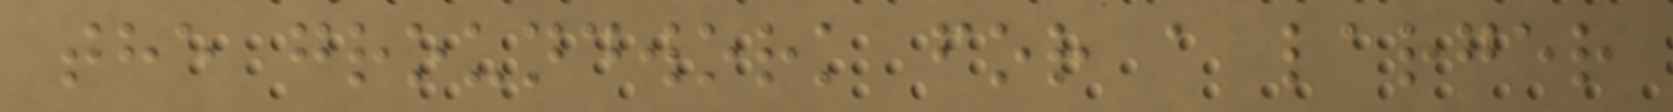the groundwork for a larger
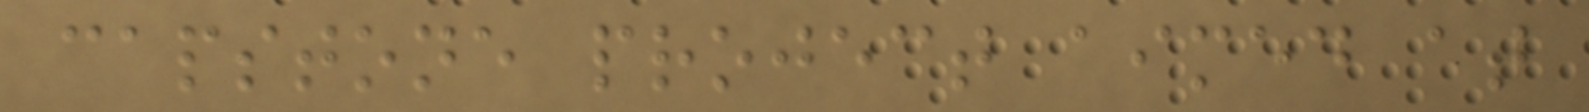capstone project aimed at
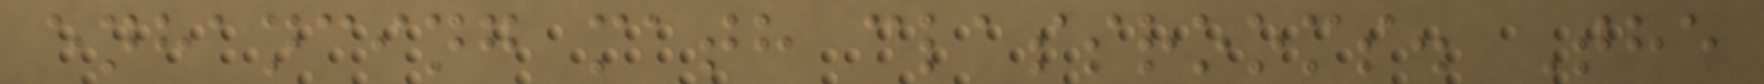enhancing math classrooms. The
